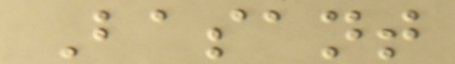Basant
